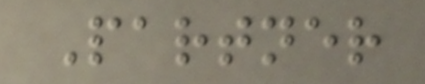Partner
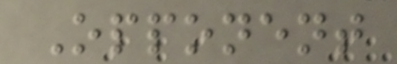Opponent
